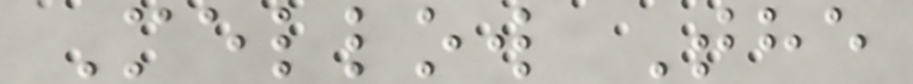Mellow The
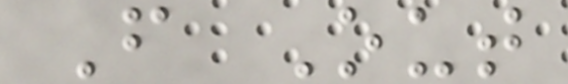F Out
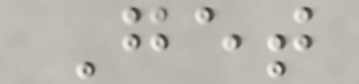Get
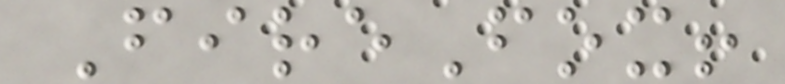FireFox!
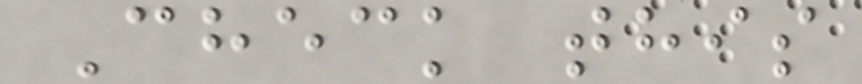Check this
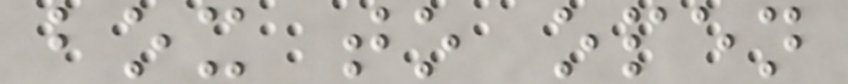box to open
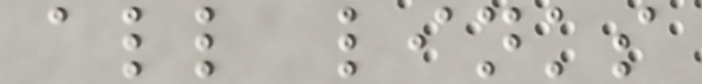all links
